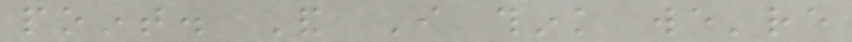point. And I think we're
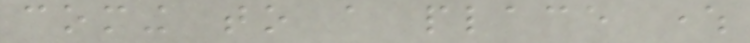coming to a place where
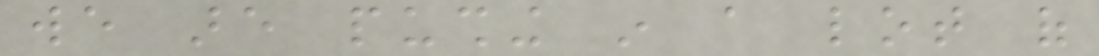we are pushing in a lot of
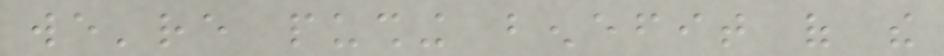we're pushing benefit of the
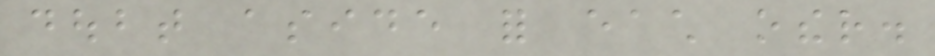doubt aside for each other.
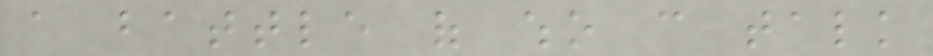a battle of who can talk
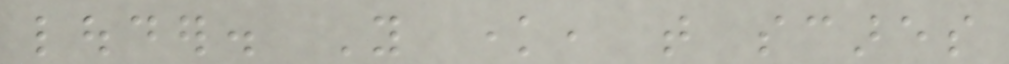louder. You know, that scares
